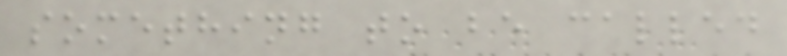something to be called
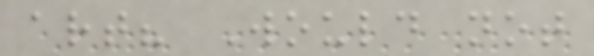art? Would not
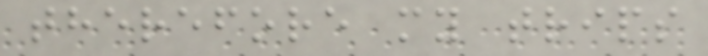therefore my trips
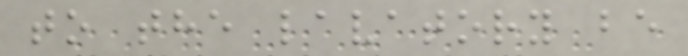to the lavatory be
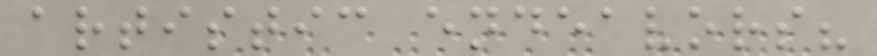artistic endeavors?
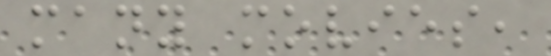many movies,
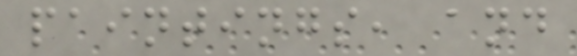paintings, and
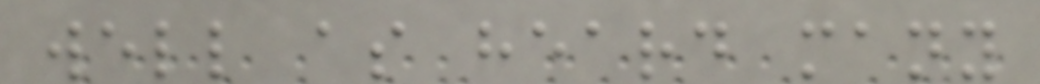well as heard many
